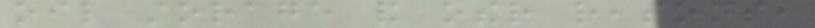oil storage and other reasons,
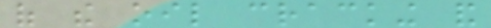of the oil cracking and
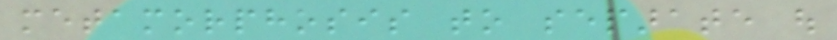metamorphosis to separate out
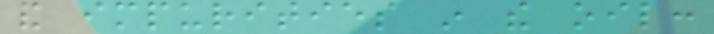and impurities in the oil:
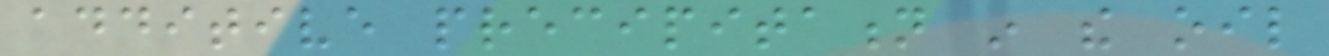additive precipitation in the oil
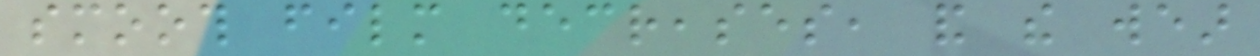smooth film decreases, and the wear
